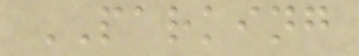PARKING
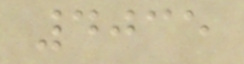4035
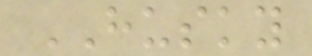HUSKY
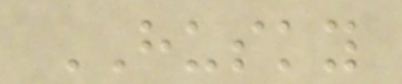HUSKY
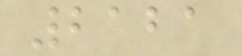2121
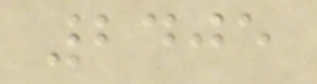2405
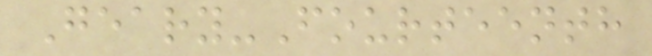Geary-Fourteenth
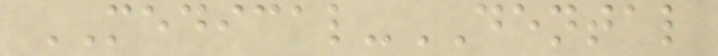MEDICAL-DENTAL
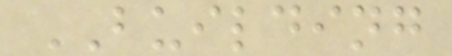BUILDING
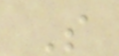S
